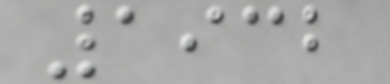1932
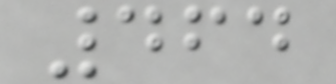464
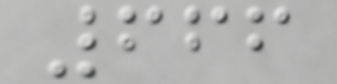666
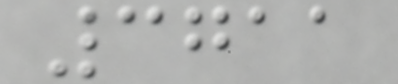3711
